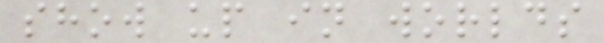show up in worlds
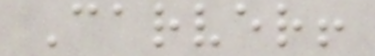Carver!
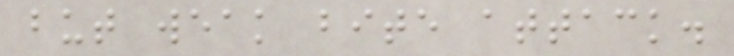but weak bite attack.
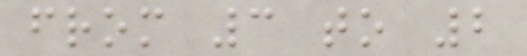from 3 to 2
